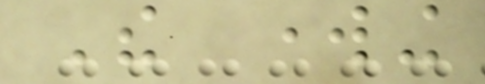The working
